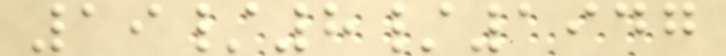19/8/1947
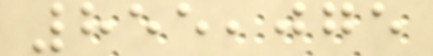855,075
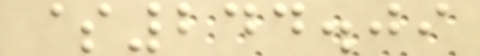$244.09
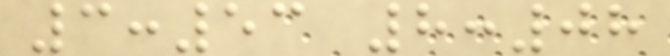3:53 8:08
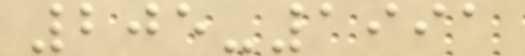205-1991
